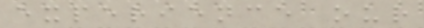experience our
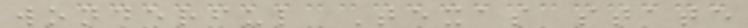wonderful Texas state
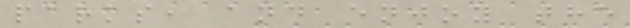parks, and enjoy the
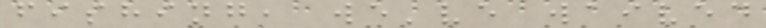fishing, we've waived
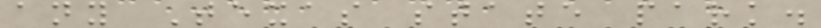any Texas state park.
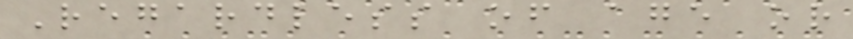Regardless of age or
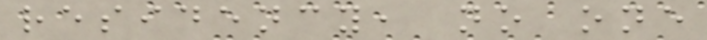residency, no one
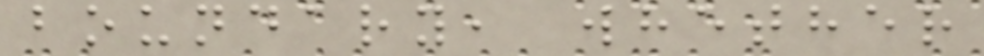boundary, whether
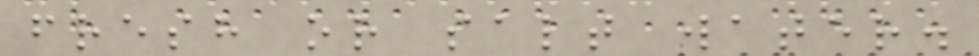fresh or salt water.
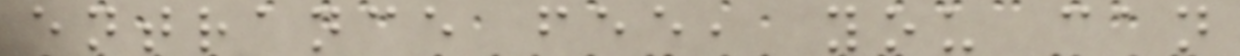entrance fee, you can
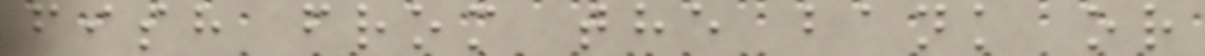fish from the bank or
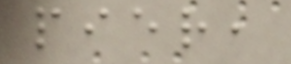pier,
